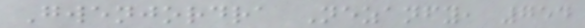Gwenjordra Nezanfy, 754
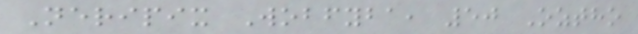Neripix Wobfyba, 50 Oztho
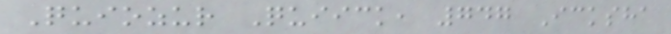Quiozur Quiick, 747 Icksha
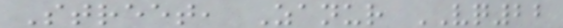Street, Zanur VQ22
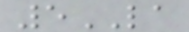5LA
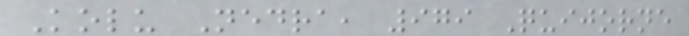Kolu Nedra, 979 Quijorne
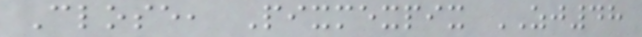Close, Pixmexpix ZJ48
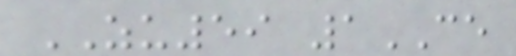ZU59 1CE
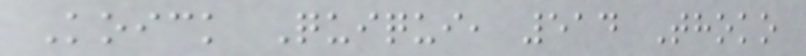Koick Quiqui, 514 Thoko
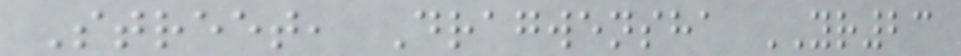Street, Dragwensha YR23
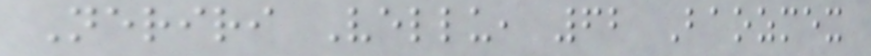Neriri Vellu, 62 Baozmex
